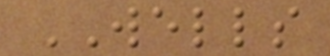WELLS
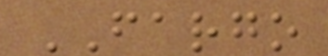FARGO
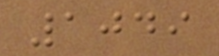1049
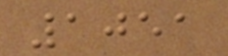1051
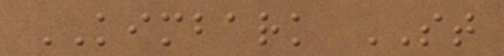KIMBARK ST
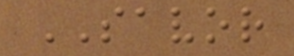SAVOR
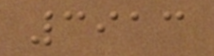3913
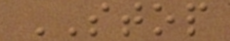STOP
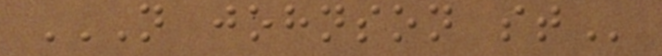N JOHNSON ST
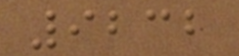9232
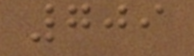709
